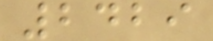2429
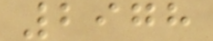2978
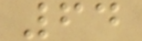64
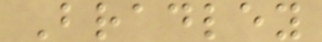Bradley
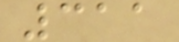311
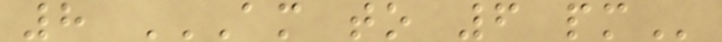8 AM TO 6 PM
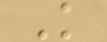K
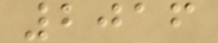2016
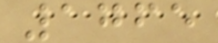1765
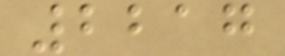2217
